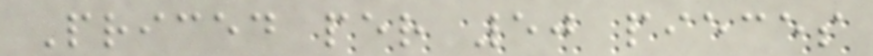Priced per 50 pieces
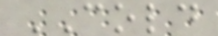COLD
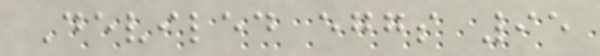Deviled eggs 95
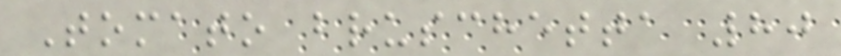Tomato bruschetta 80
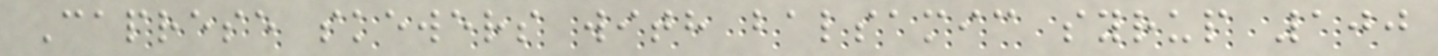Caprese skewers with balsamic syrup 100
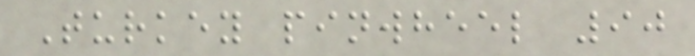Turkey pinwheel 90
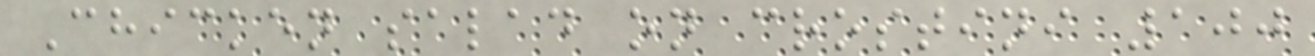Chicken salad on crostini 100
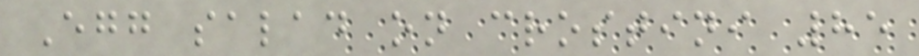Egg salad on crostini 85
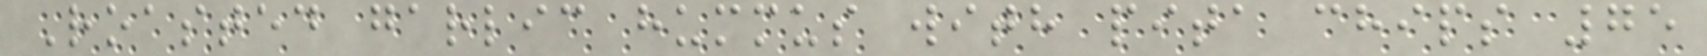Roasted garlic hummus with pita chips 75
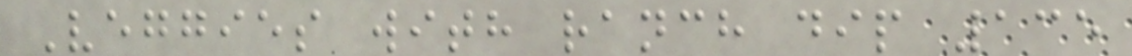Veggies with ranch dip 135
